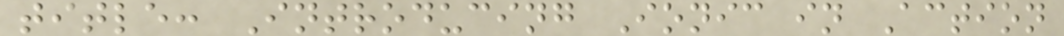title: Introducing Ionic in Action
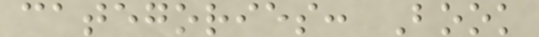categories: Book
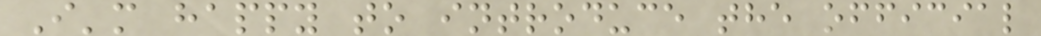I'm happy to introduce the official
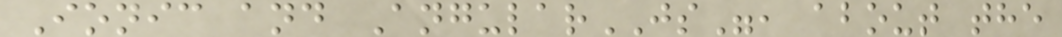Ionic and AngularJS", about the
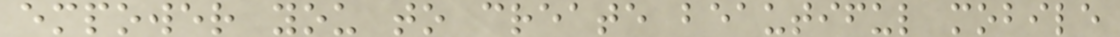empower you to create beautiful mobile
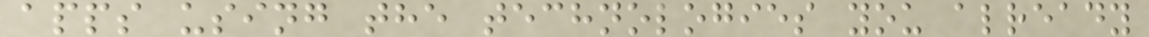apps using the technologies you already
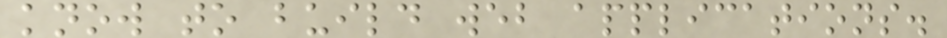know to build web applications.
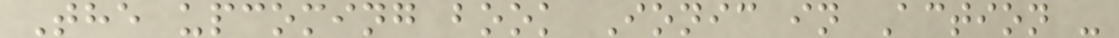The upcoming book Ionic in Action -
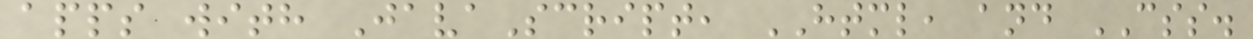apps with JavaScript, HTML, and CSS.
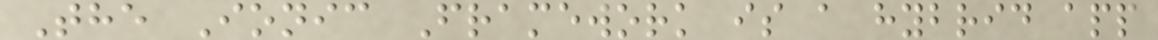The Ionic Framework is a hybrid app
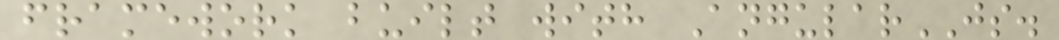framework built with AngularJS.
